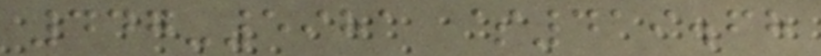447-5981 $419.68
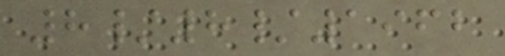8/8/1962
